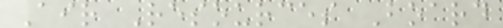Air Resources Board
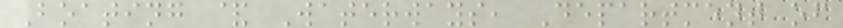Boating & Waterways, Department of
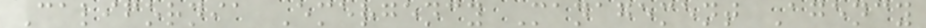California Emergency Management Agency
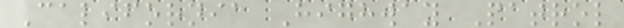California Highway Patrol
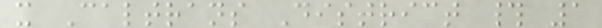x Caltrans District # 1
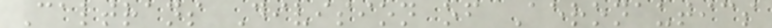Caltrans Division of Aeronautics
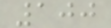100
